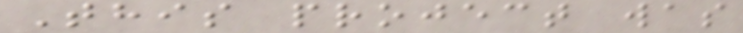This project was
